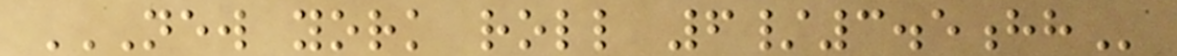NEW YORK ROLL 6/3.5HH
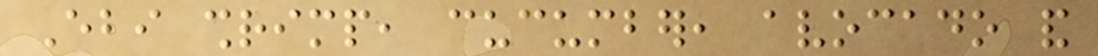Ebi shrimp, cucumber, avocado and
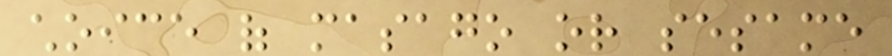choice of masago or sesame
